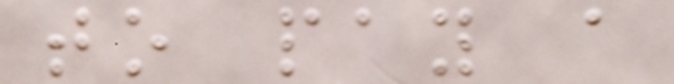to pay a
